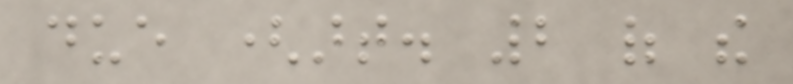due (art. 2 of the
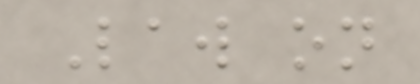Law on
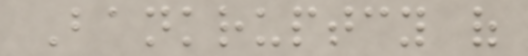Bankruptcy of
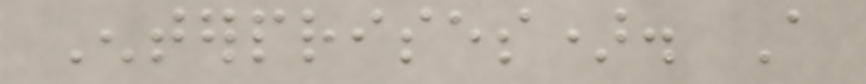Enterprises). A
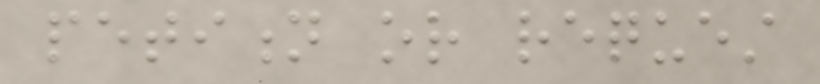petition or request
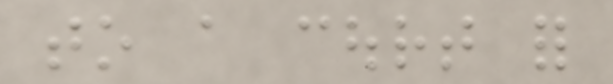to a court for
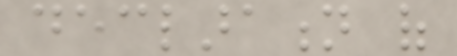declaration of
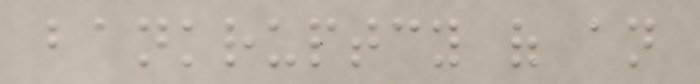bankruptcy of an
